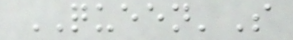QUEEN'S
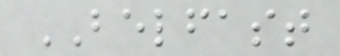BELFAST
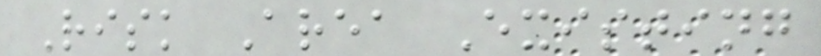Risk Area Existing
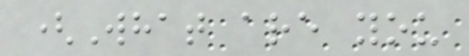(What are you
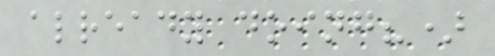already doing?)
